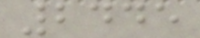2445
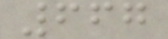667
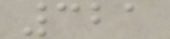321
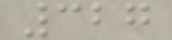327
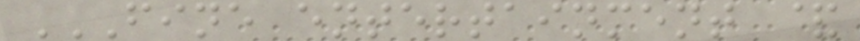FINE ENTERTAINMENT &
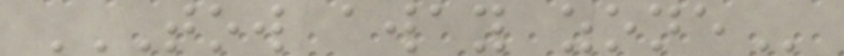TOW AWAY ZONE
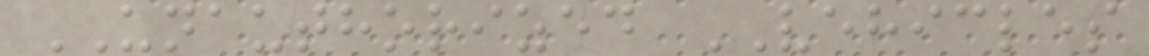UNAUTHORIZED VEHICLES
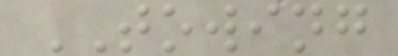TOWING
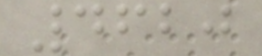4620
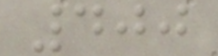400
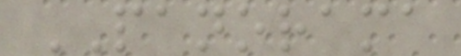PANORAMA
